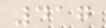417
